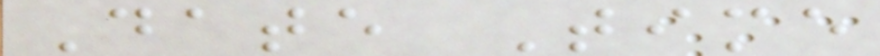Date Time
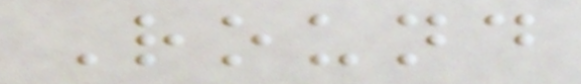Round
